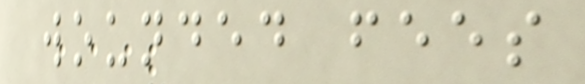wounded fees
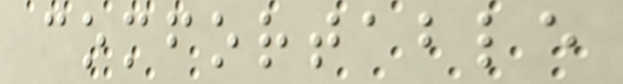comfortable
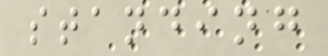standing
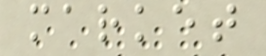market
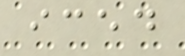iced
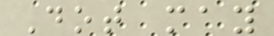Dot may
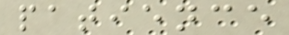patience
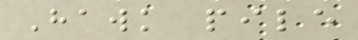Hawk pile
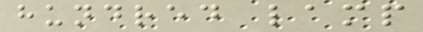hundred lamp
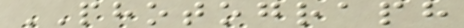PHOTOGRAPH
